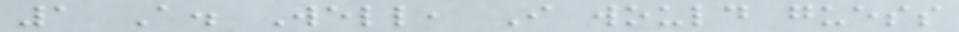1 A. Well, I would guess
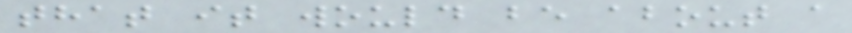that it would be about a
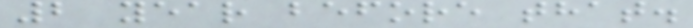2 year before that.
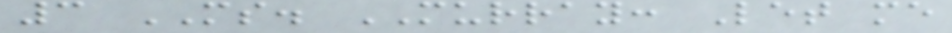3 MS. MURRAY: Let me
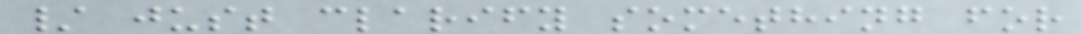/ just clarify something for
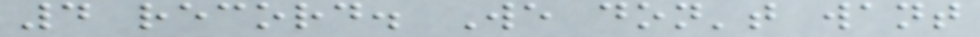4 record. We don't want
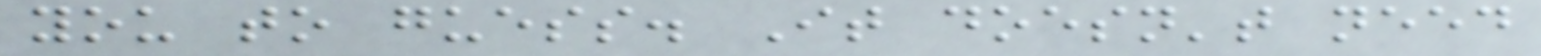you to guess. It doesn't need
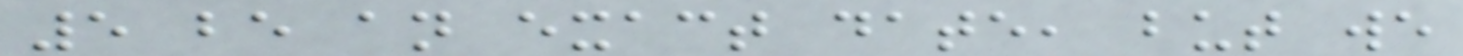5 be an exact date, but we
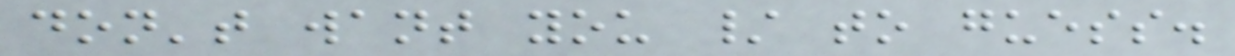don't want you / to guess.
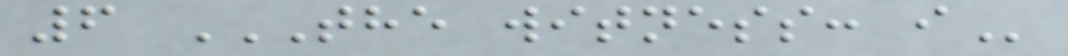6 THE WITNESS: I
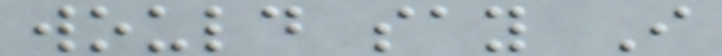would say I
